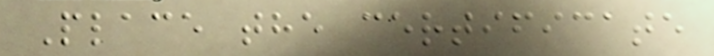Place the certificate
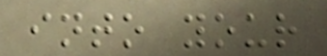into your
